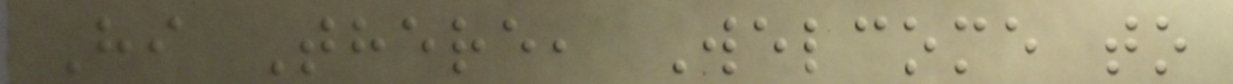Hi There, Welcome to
